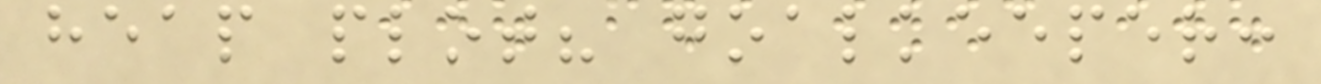heap plot? goalkeeper:
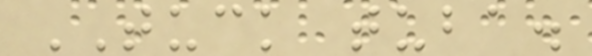TUCK tuba.
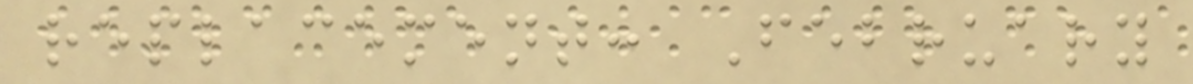replacement: February
